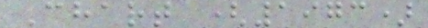Chart (1973)
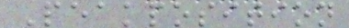Peakposition
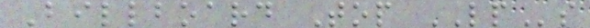Billboard Top LPs
